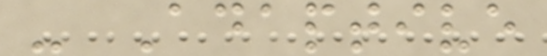- Adaptive
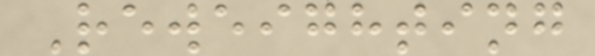Reweighting
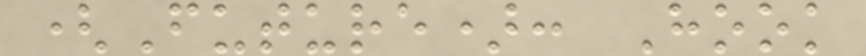(Future): Hook
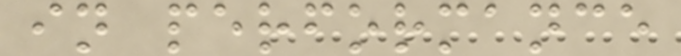in performance
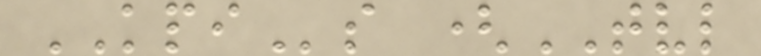KPIs (TVL
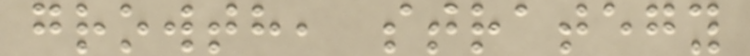growth, strategy
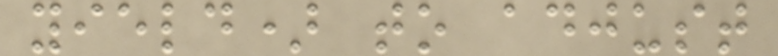yield) to adjust
